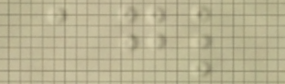agl
